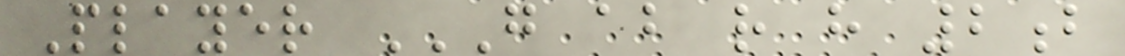Player G AB R H 2B
